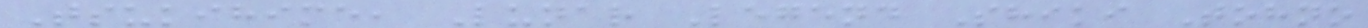Tsukihime, Lunar Legend Shiki Tohno
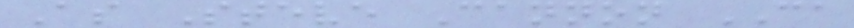As Steve Cannon CA
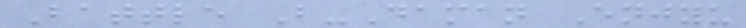Battle B-Daman Enjyu
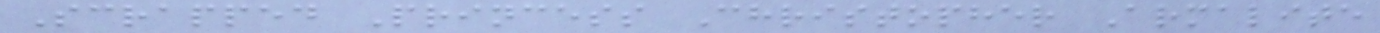Scrapped Princess Christopher Armalite
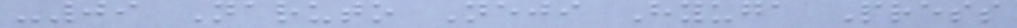-09 Naruto Neji Hyuga Press
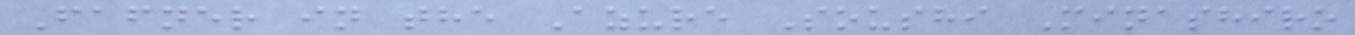Fafner in the Azure Soushi Minashiro
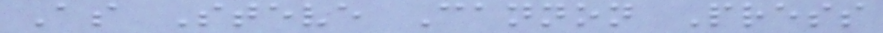As Steve Cannon Press
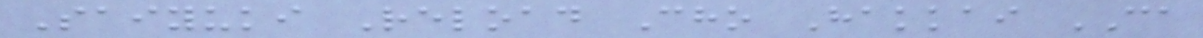Saiyuki Reload Cho Hakkai CA
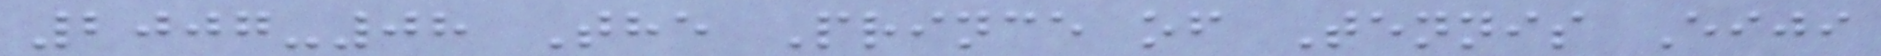2007-08 The Prince of Tennis Eiji
